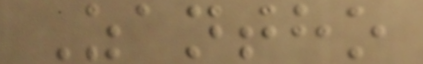Zantho
